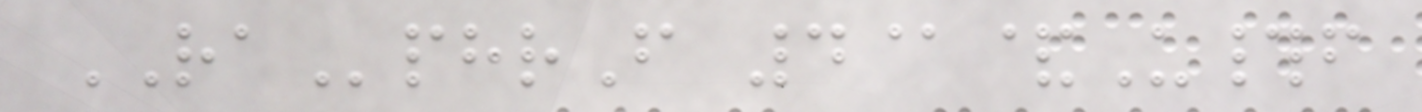RAphrF 4@&U#f
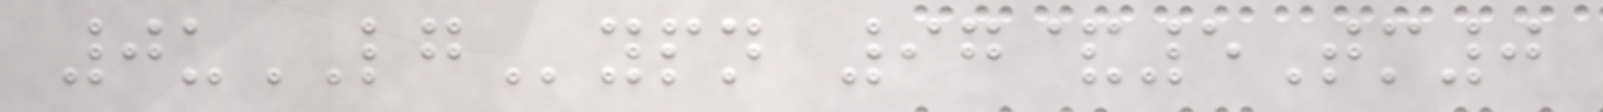0uLGypn 97&5Tm0
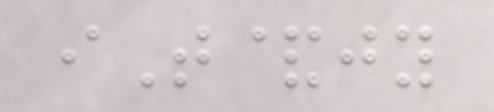iT&jy
